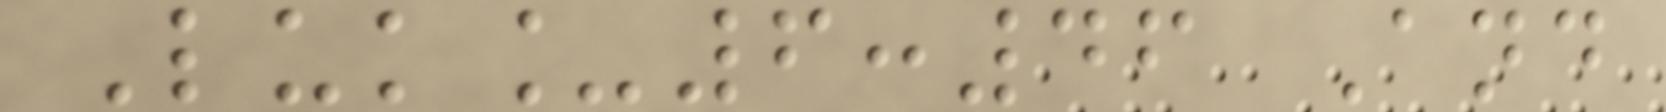Luk_6:46 And
